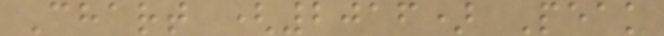Chart (2016) Peak
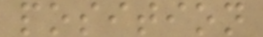position
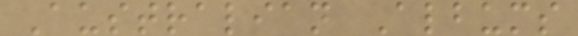Australian Albums
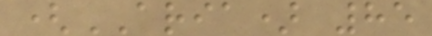(ARIA) 85
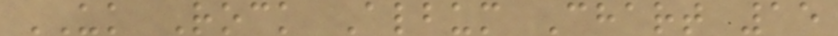UK Rock Album Chart 15
